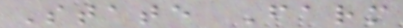State Farm
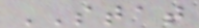STAT
